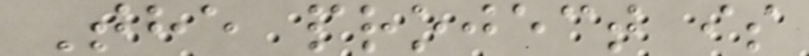The project is
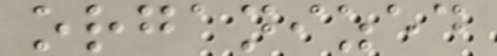organized
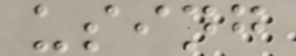using
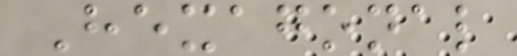Hexagonal
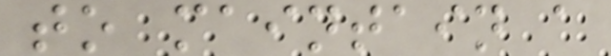to maintain a
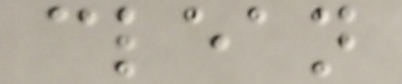clean
